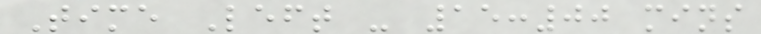Time Left - 15:00 mins
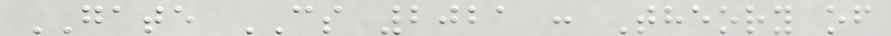GATE CS 2021 : Theory of
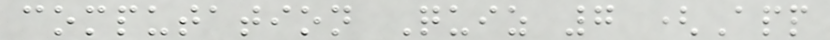computation Quiz 7 (App
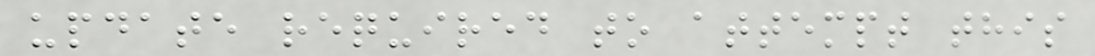update required to attempt this
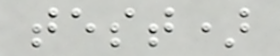test)
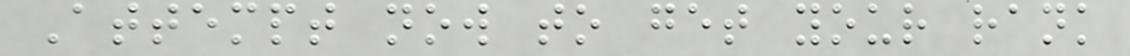Attempt now to get your rank
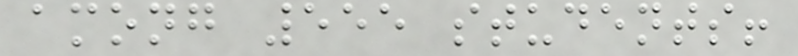among 555 students!
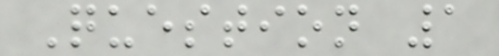Question 1
